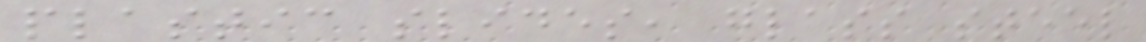plastic slides, glass steel
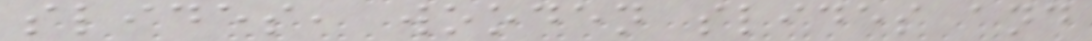slides, wooden slides and
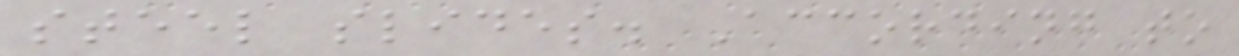steel slides. According to
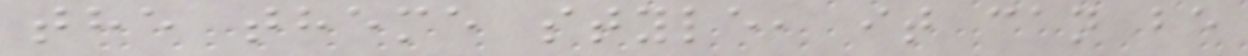the theme style, it can be
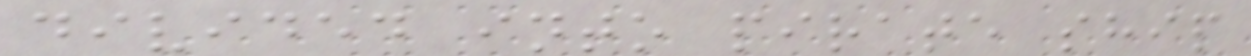divided into pirate ship
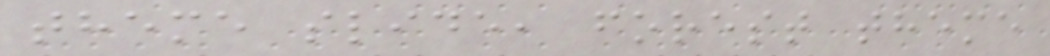theme slide, forest theme
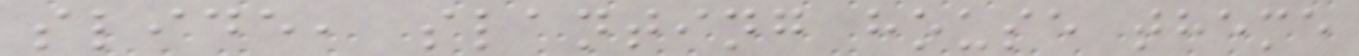slide, slanting house theme
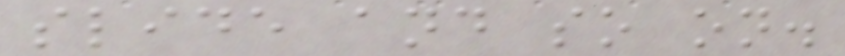slide and so on.
